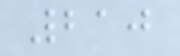210
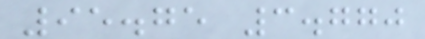95.75 3.770
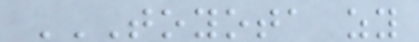TOYOTA ZY
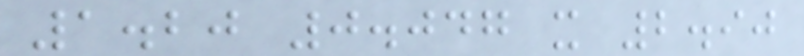1.20 0.047 x 2.90
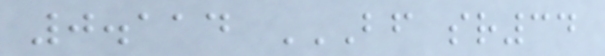0.114 BF SR34
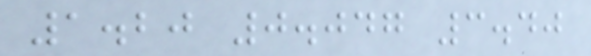1.20 0.047 3.40
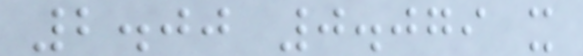2.00 0.079 x
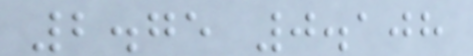2.75 0.108
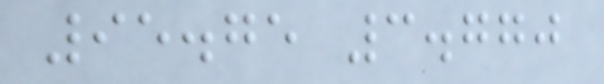95.75 3.770
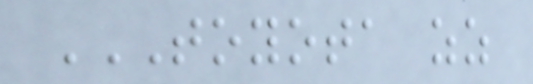TOYOTA ZZ
